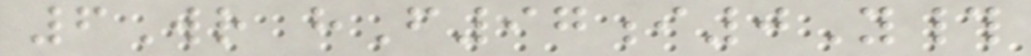6Wr hF97i0Y#
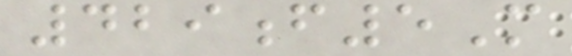429f5M
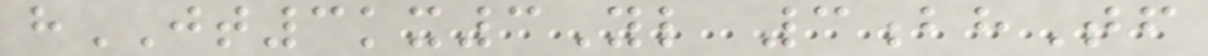hJT3kx3Yl 3bhTf
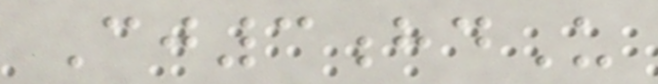Cj3hdU
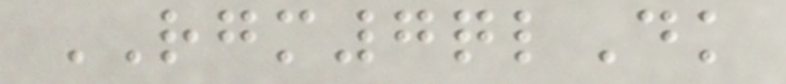RGM7qlDk
